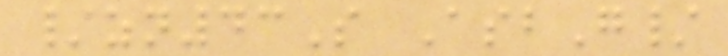/zn43S AsbG/
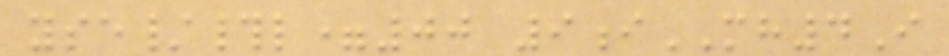yse/#l=00 9iMH4I
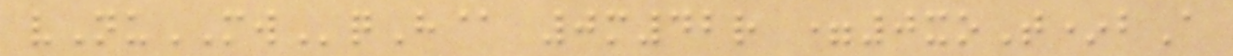vNuMWqH@ 0m42r =0xoT*bA
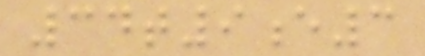34t9e3
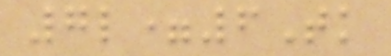7l=6Tk
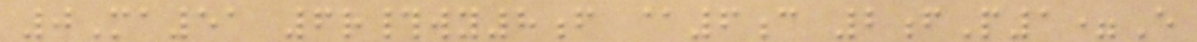0Ma51 6r#wy8f @6c 2fP1=E
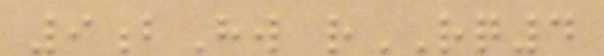9bHw rRQ4
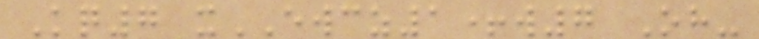Kq7 xEWCZ1+w7 Oh-
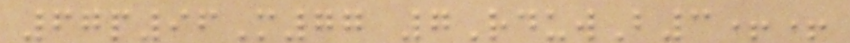67p96M77 7RduwB3++
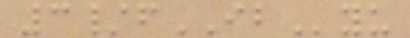3/fIByu
